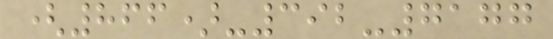(866)-392-7177
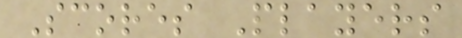Scores Players
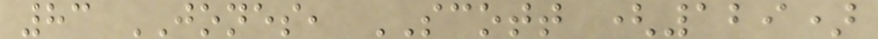83 JONES, SCOTT (129)
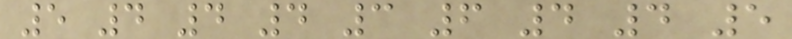5 4 4 4 3 6 4 4 5
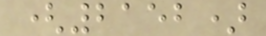(2152)
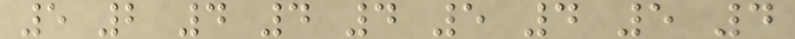5 2 4 4 4 5 4 5 4
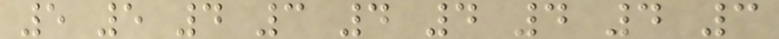5 5 4 3 4 4 4 4 3
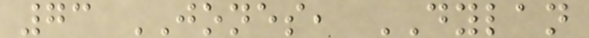73 JONES, DYLAN
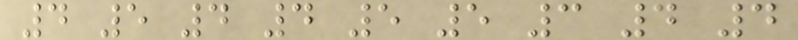4 5 4 4 5 5 3 4 4
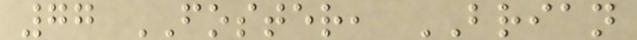77 FOSTER, BRIAN
